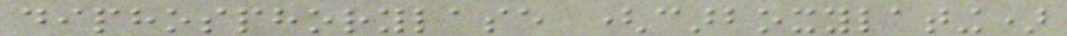diphosphorylase (carboxylating)
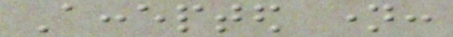Accepted name:
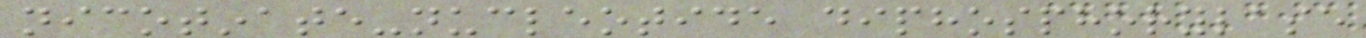nicotinate-nucleotide diphosphorylase
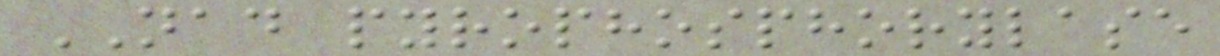NAD pyrophosphorylase
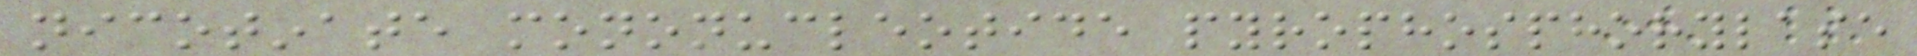nicotinate mononucleotide pyrophosphorylase
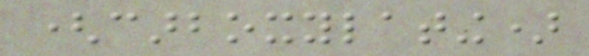(carboxylating)
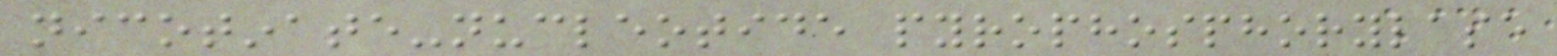nicotinate-nucleotide pyrophosphorylase
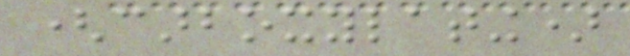(carboxylating)
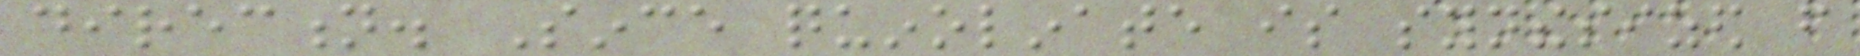direction. Since quinolinate is synthesized from
